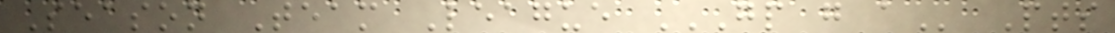Season Team League GP G A Pts
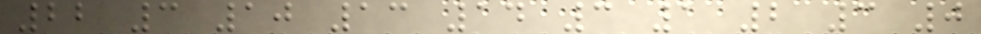22 3 10 13 14 3 1 2 3 0
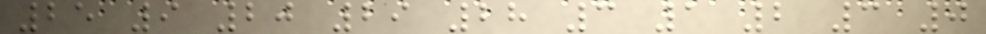25 9 20 29 28 3 1 2 3 0
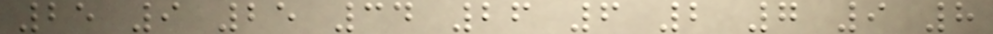25 9 25 34 26 6 2 7 9 8
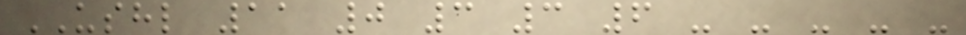USHL 11 0 3 3 6 - - - - -
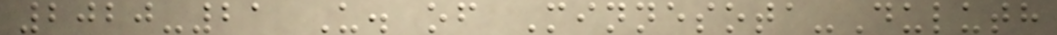2020-21 U. of Minnesota-Duluth
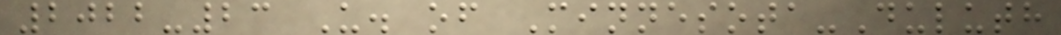2022-23 U. of Minnesota-Duluth
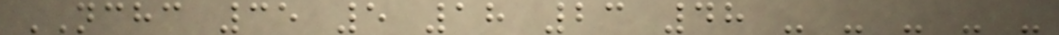NCHC 35 5 18 23 48 - - - - -
